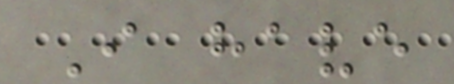I have
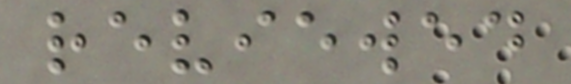reviewed
